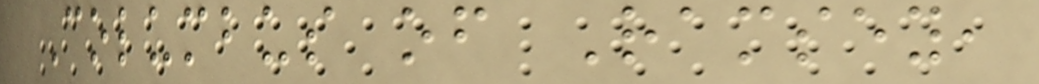Columbus of Ramsey,
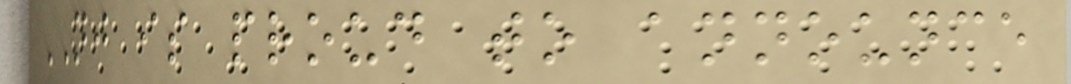NJ is proud to announce
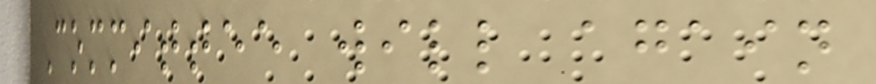Committee will again
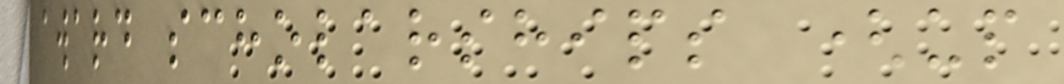award scholarships (up
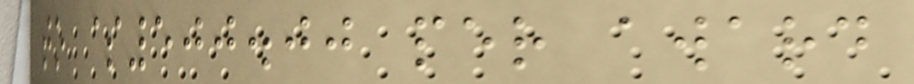to $500.00 per award
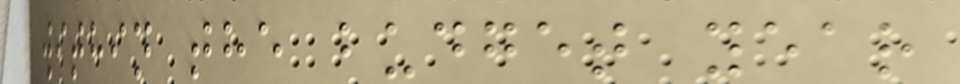within the budget year
